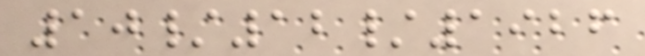10/12/1926
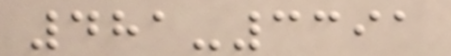481-3391
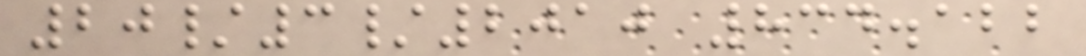20/3/2010 834.122
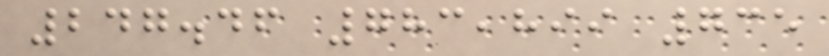247.46 783,899 735
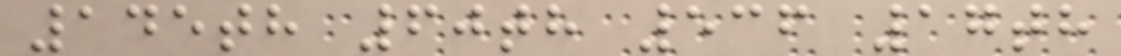145th 60th 536 17th
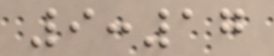9:17
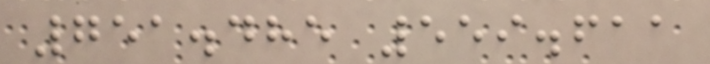751.485 559.611
